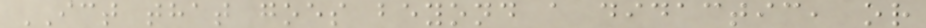ICT that goes beyond a didactic, or
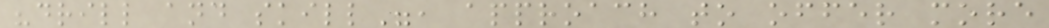"drill and skill", approach to offer more
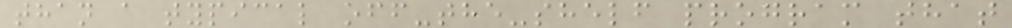than a typical off-the-shelf program that
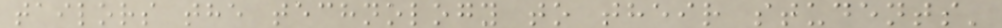tailors the technology to their students'
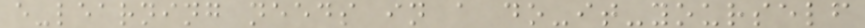e-learning needs in a do-it-yourself
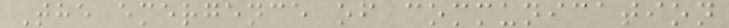The emergence of communication
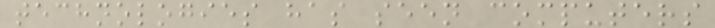technologies has seen computers
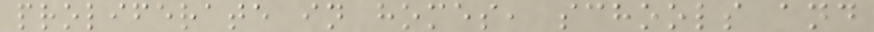proliferate in homes, schools and
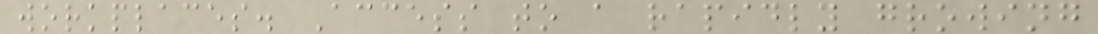workplaces. Access to a rapidly growing
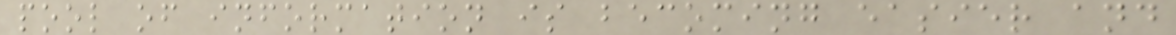pool of information is becoming easier and
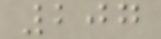207
